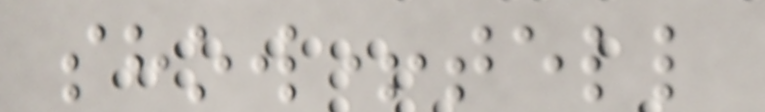show+tell
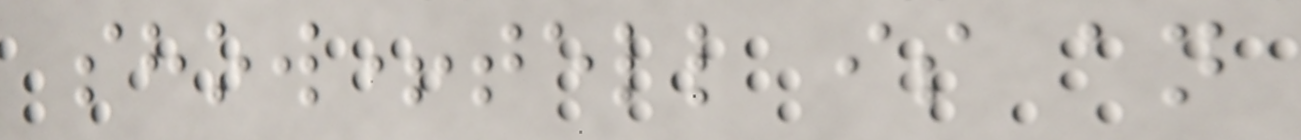show+tell is an
